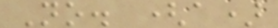No. (a)
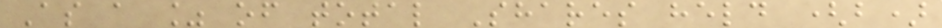As a % of total Shares held (b)
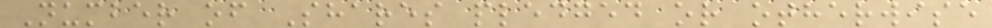Number of Shares pledged or otherwise
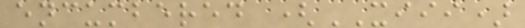encumbered (XIII)
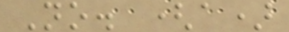No. (a)
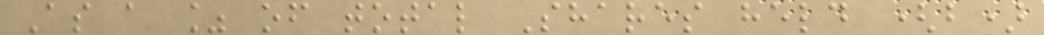As a % of total Shares held (b)
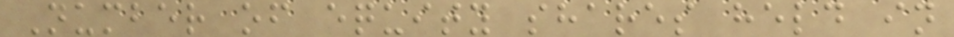Number of equity shares held in
